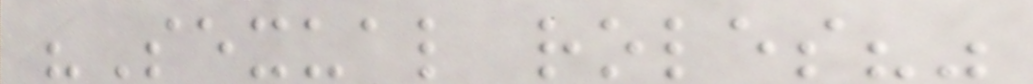"Sexual roles?"
